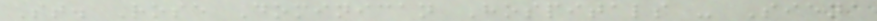St. Rose Dominican Hospitals - Siena
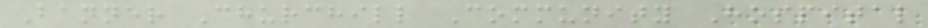Banner Churchill Community Hospital
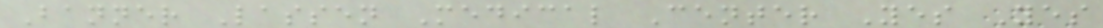Banner Lassen Medical Center Yes Yes
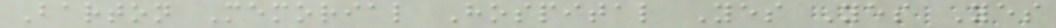Barton Memorial Hospital Yes Yes Yes
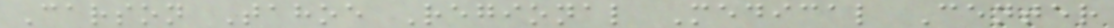Carson Tahoe Regional Medical Center
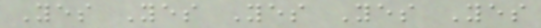Yes Yes Yes Yes Yes
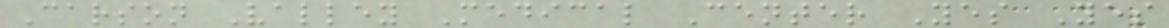Carson Valley Medical Center Yes Yes
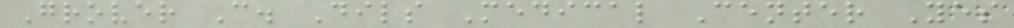Grover C. Dils Medical Center Yes
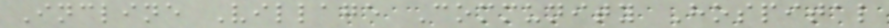Incline Village Community Hospital
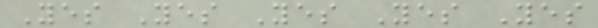Yes Yes Yes Yes Yes
